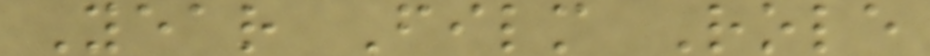Year Film Role
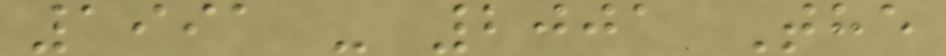1991 - 2001 The
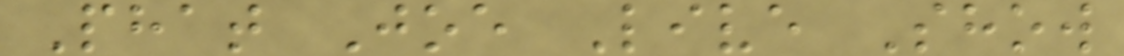Phat Joe Live Show
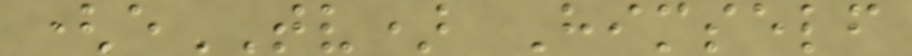(eTV) Himself
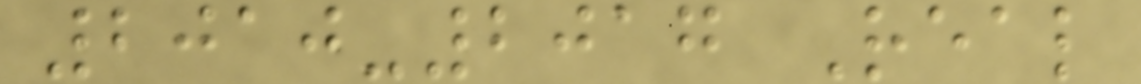2010-2017 Real
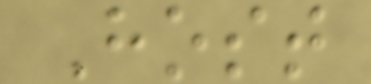Host
